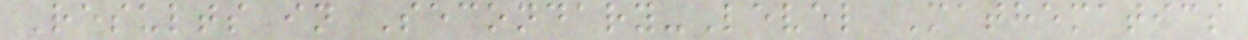Results in Secondary-Level Mathematics
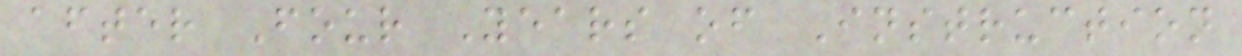after Four Years of Instruction
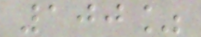100%
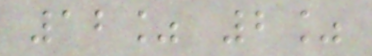12% 2%
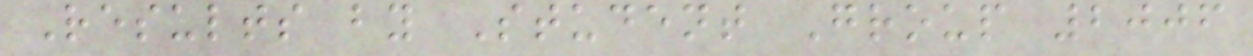Results by Student Group 2006
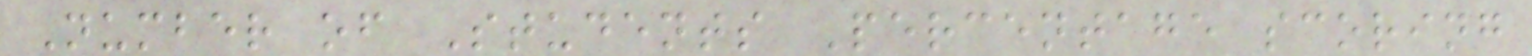Number of Students Percentage scoring
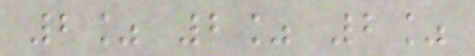2% 2% 2%
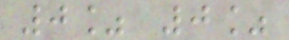0% 0%
